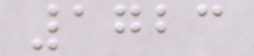1723
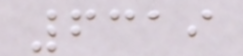6319
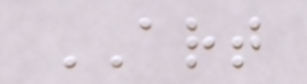ART
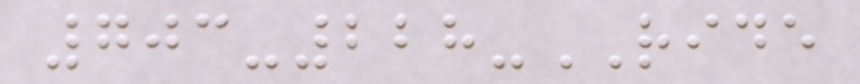703-228-RIDE
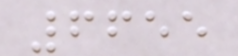6655
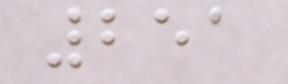251
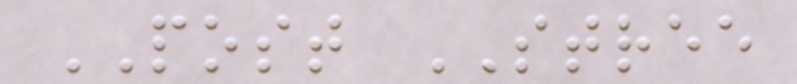POST STREE
